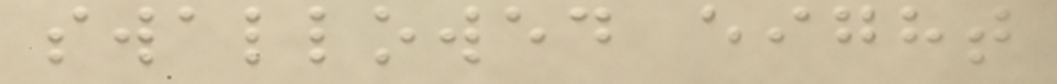swallowed eight
